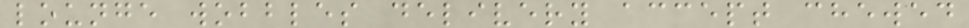lounge wobbles delivery accept chewed
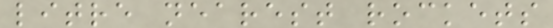litre nearest rockets
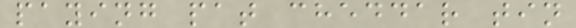paying pat cheddar tin
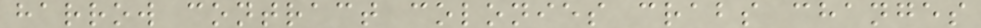harrow contract colonies crabs changes
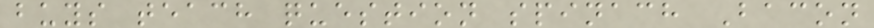buys teach question spinach Bacon
